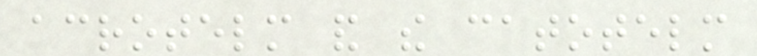acrotelm and the catotelm
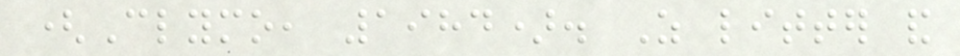(Clymo, 1984). As litter and
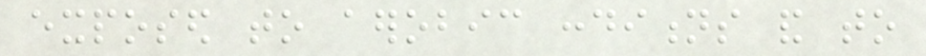exposed to aerobic conditions and to
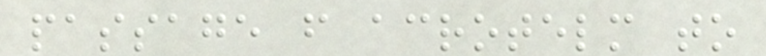passage from acrotelm to
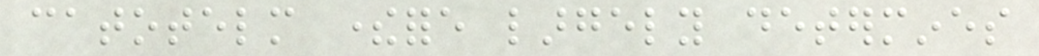catotelm therefore largely determines
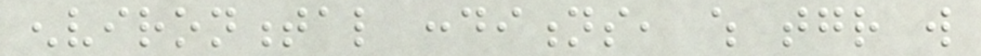environmental conditions, which together will
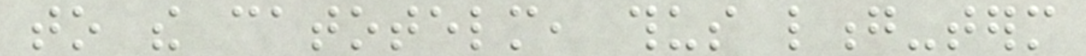to the catotelm, thus long-term
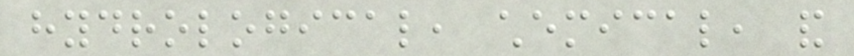hydrological, chemical, and
